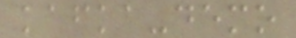kafka-demo
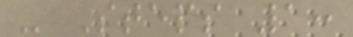- Steps 1:
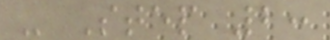- Step 2:
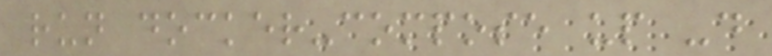run docker-compose up -d
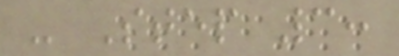- Step 3:
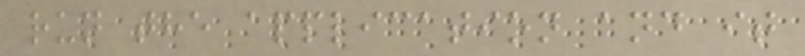run the application and it
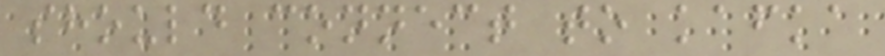should connect to kafka
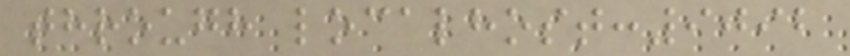through localhost:9092
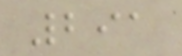291
